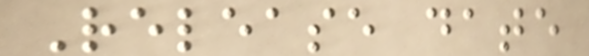Release date
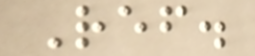Ref.
